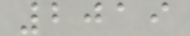2019
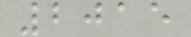2015
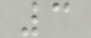3
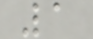1
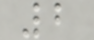2
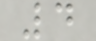4
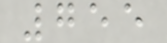755
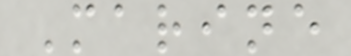Marine
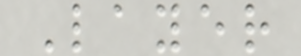Layer
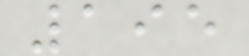195
